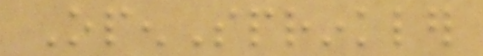OpenSprinkler
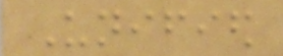Unified
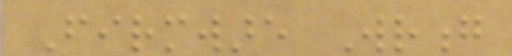Firmware Wrong
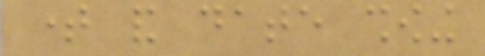time and date showing
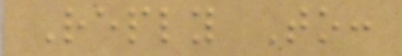Reply To:
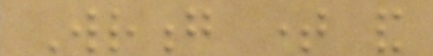Wrong time and
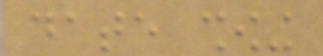date showing
